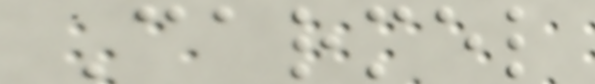Carmel
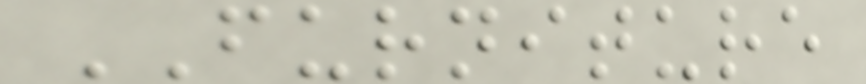FURNITURE
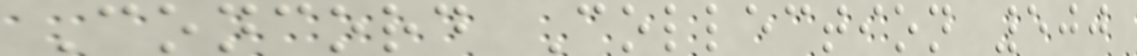Concord Collection 500
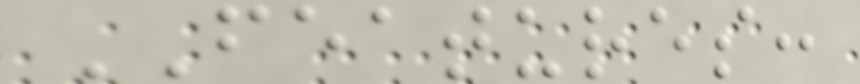FEATURES:
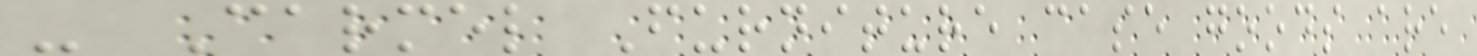- Carmel Furniture case goods are
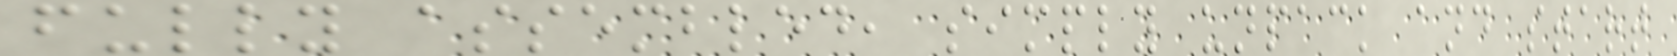fully assembled, simply unpack and start
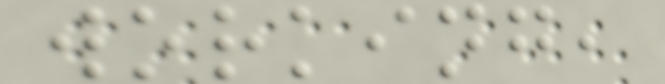working,
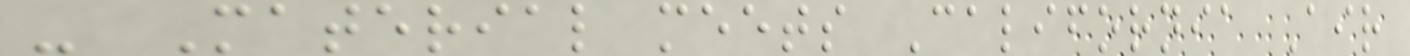- Material meets California Air
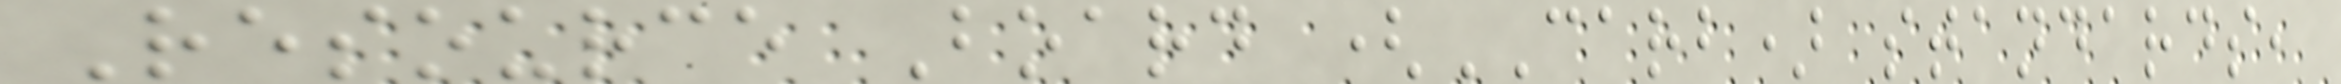Resource Board (CARB) standards,
